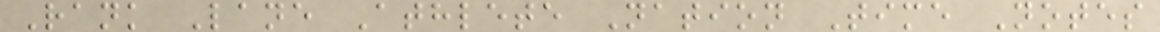Rank Lane Athlete Nation Time Notes
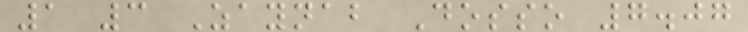1 3 Zaynab Dosso 7.07
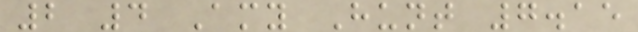2 4 Amy Hunt 7.15
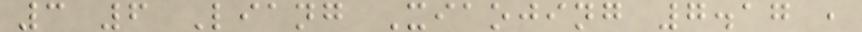3 6 Liang Xiaojing 7.17 ,
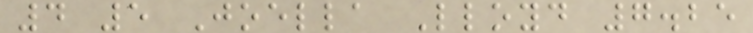4 5 Joella Lloyd 7.25
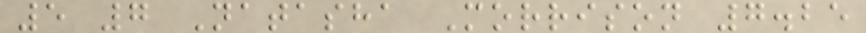5 7 Natasha Morrison 7.25
